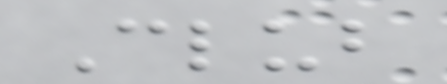Club
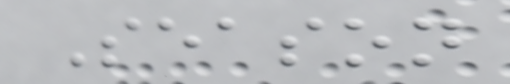Season
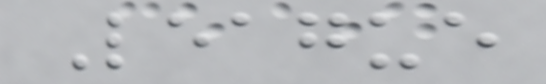League
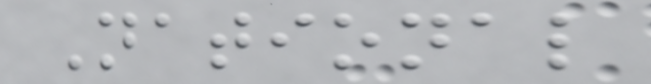National
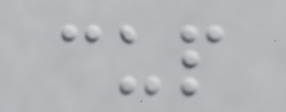cup
